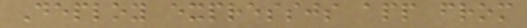Deploy expressjs app from
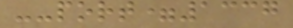--port=1337
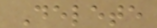Delete
